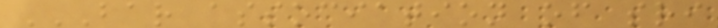BAR ASSOCIATION OF SRI
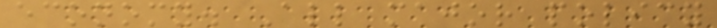economy. All major policy
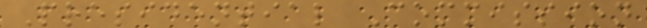Presidential Commission
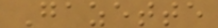Gazette
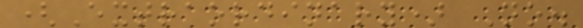(Extraordinary) No.
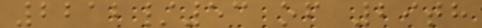2212/53 of 29th
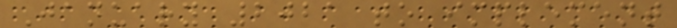January 2021 to implement
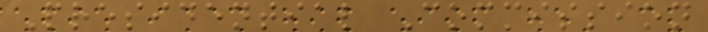Presidential Commission
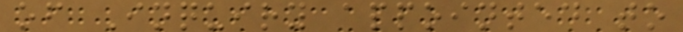of Inquiry appointed to
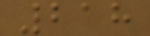218
